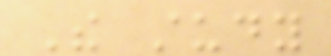The study
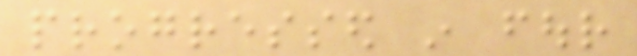progressed in four
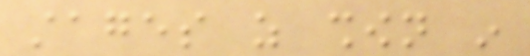stages as shown in
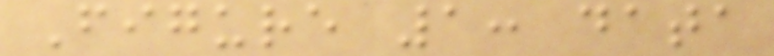Figure 1: data
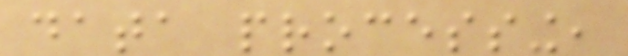data processing,
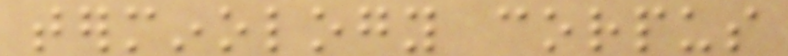terminology corpus
